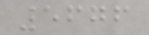5676
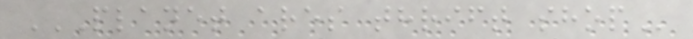PLANET ARES THRIFT SHOP
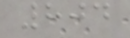804
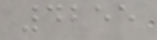4255
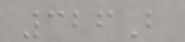326B
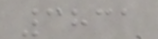3831
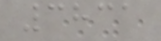3831
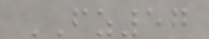FZ57
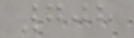708
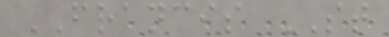FRANCIS ST
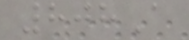808A
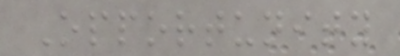Opportunity
